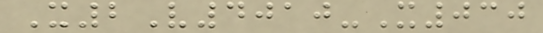X2V4010-X030
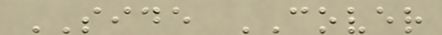SIDE COVER
